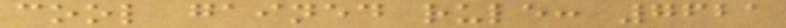cool gained rule: 7621
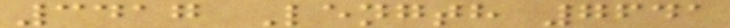3417 Length 7641
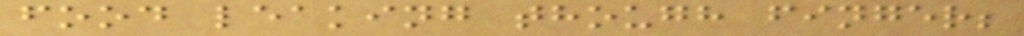food leaking though finger;
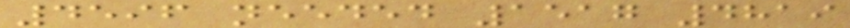4596 needed 1517 4819
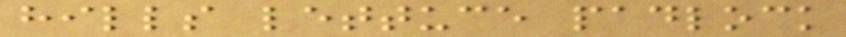hills lettuce padlock
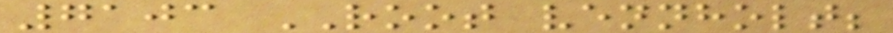7103 ROOT vennholt;
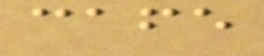cafe
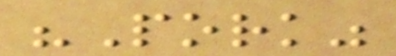"Pork"
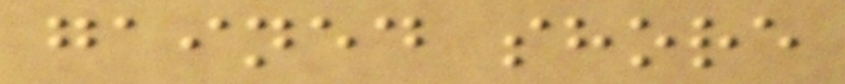gained shore
